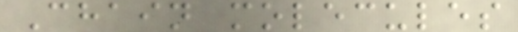Chain molecules
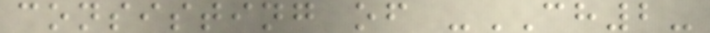consisting of -CH2-
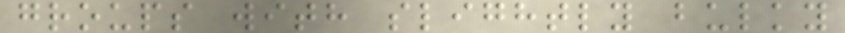groups with slightly bulky
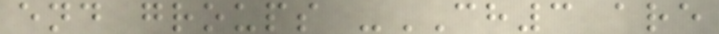end groups -CH3 are
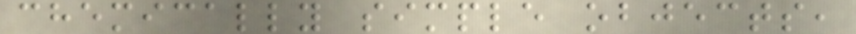chemically simple objects,
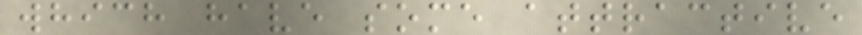which have some attractive
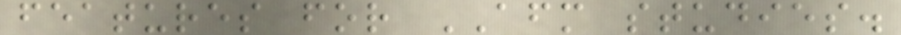features for AFM studies.
